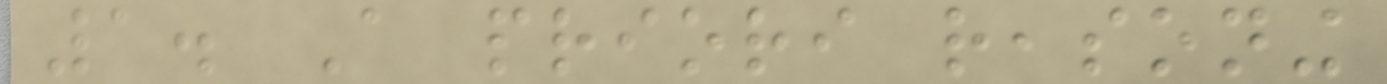1. A priori reasoning
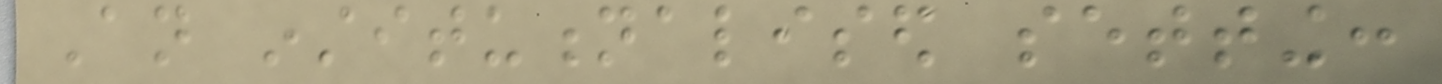An institutionalised setting:
